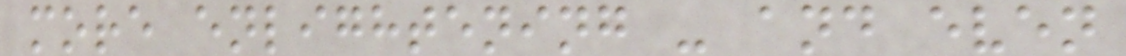more enlightening - and even
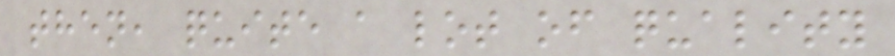then, quite a lot of quality
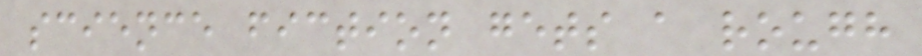science fiction gets a rough
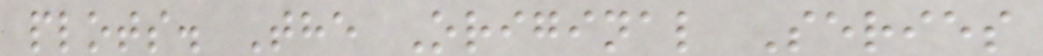plots. The Original Series
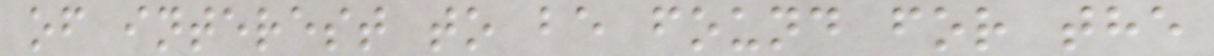of interest to be found for the
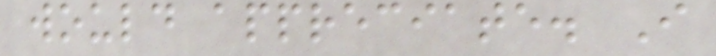would appreciate. I
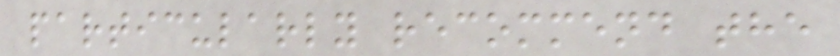particularly recommend the
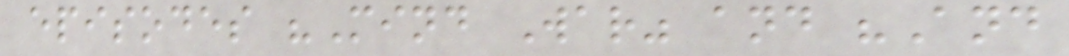episodes "Mind War" and "And
